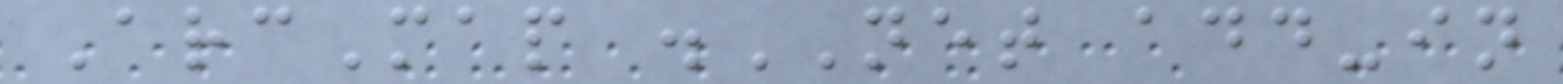ArcMap .NET add-in
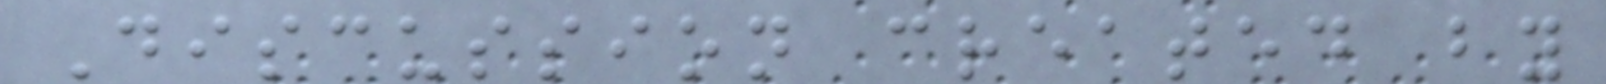Discussion created by
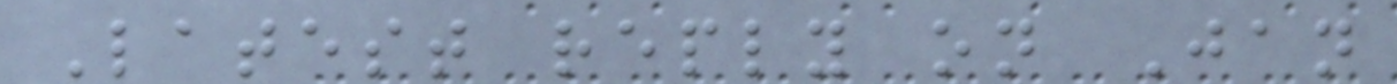Latest reply on Jan
